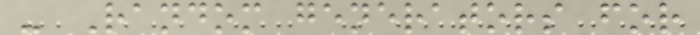- Random generators for
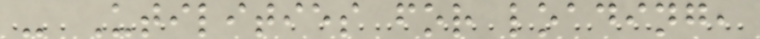- Utilities for loading,
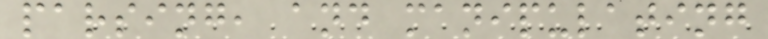parsing, and manipulating
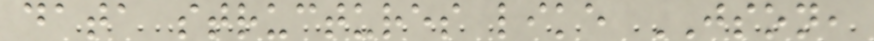data structures like JSON,
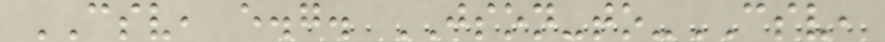CSV, e.g. JSON-to-CSV,
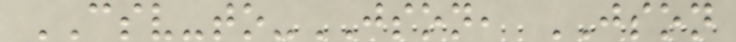CSV-to-JSON, JSON
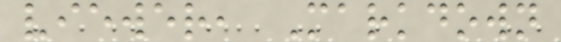viewer, Markdown
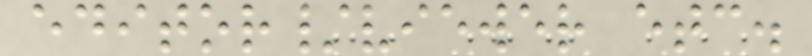editor/viewer etc.
